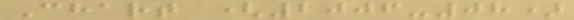Chart (2006-08)
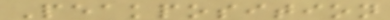Peakposition
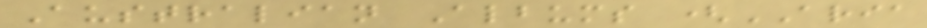Australian Albums (ARIA
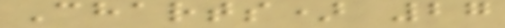Charts) 27
